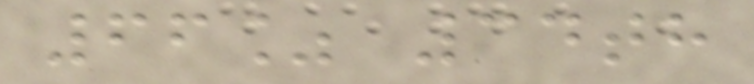66% 34th
